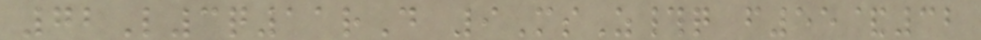72L3q11rD 9MsZ#q f55&32
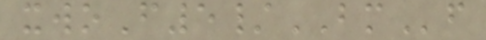xwoF5/BMf
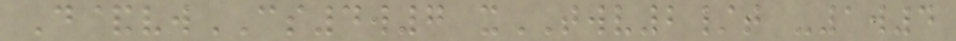D&vwCS4w7 xTWV2/t -1w4
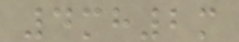4mh2m
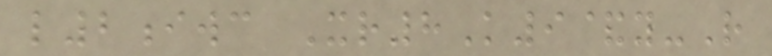l2iwc Xr8K9&y-R
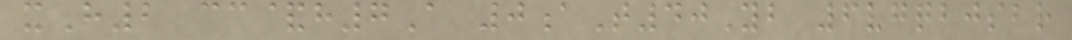xH2 cc&h7A 0aT40Yb 6vgqbjsbr
